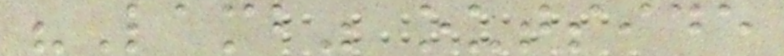"Lamb" outside
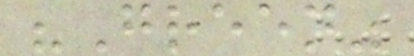"Green"
